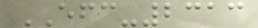EFC-2313
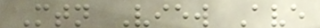Mtn View Ave
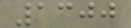1300
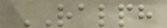RALPH
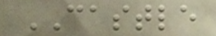CASTLE
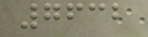7632
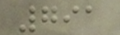791
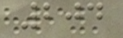204
